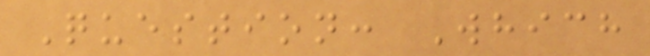Question: Which
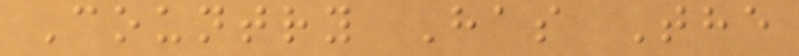Country Has The
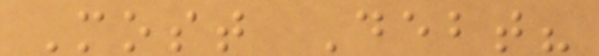Most Debt?
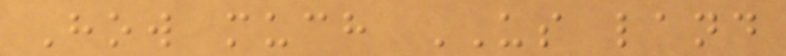How much US land
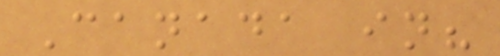Canada in?
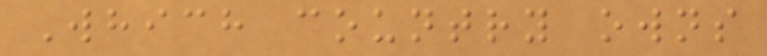Which country owns
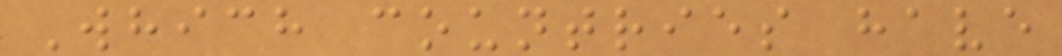Which countries have
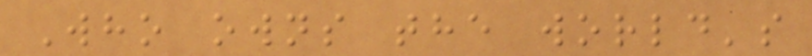Who owns the world's
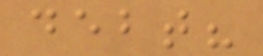debt?
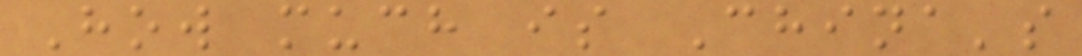How much is China's
